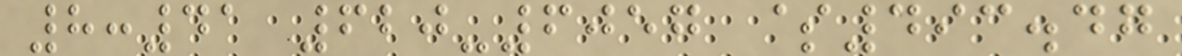8:41 620-6057 $493.47
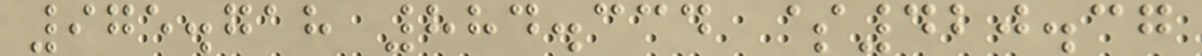975.718 884.334 $420.37
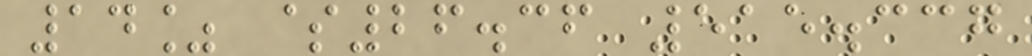14% $26.36 515.337
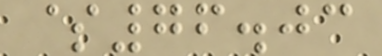$76.03
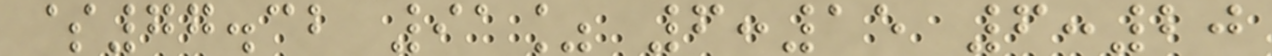$77.32 91% 6:15 6:20
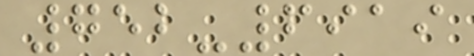752-6919
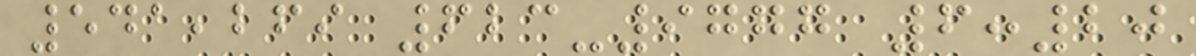541,269 623-9777 6:20
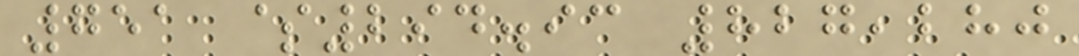751 $294.93 827,280
